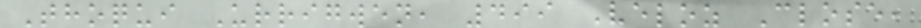Thoqui Urrigwen, 499 Veloz Close,
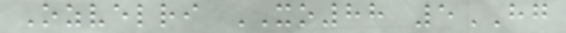Ozvelri XO88 5HG
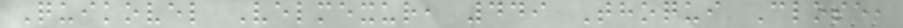Quikovel Velmexur, 449 Thoqui Close,
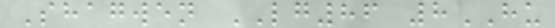Shagwen LG86 8HU
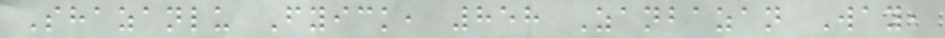Shazanlu Fyick, 858 Zanbazan Way,
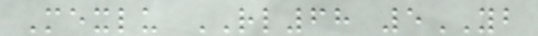Mexlu RL68 5YB
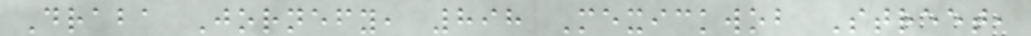Draba Jornefy, 898 Mexickwob Street,
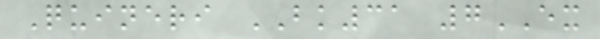Quineri BK31 7EX
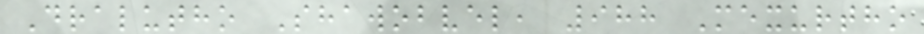Dralutho Shawobvel, 988 Mexurtho
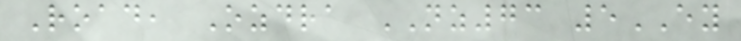Road, Ozdra NZ73 5EY
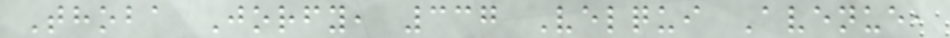Thoba Jorfy, 337 Velqui Avenue,
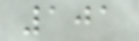101
